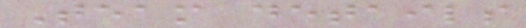Team details
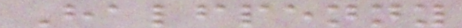Halfpenny
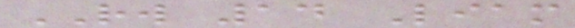RW 14 Liam
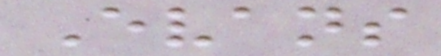Evans
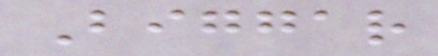Biggar
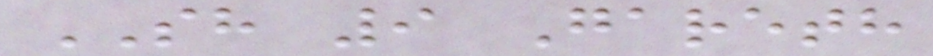SH 9 Gareth
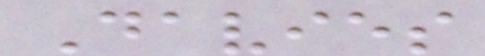Davies
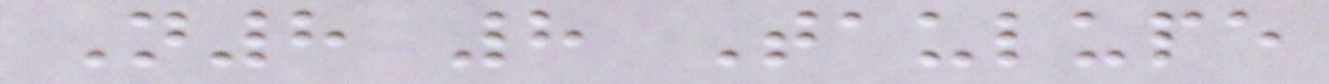N8 8 Taulupe
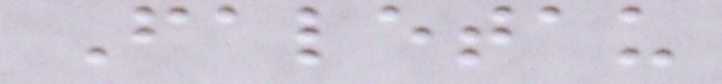Faletau
